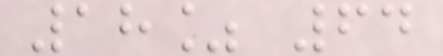18% 64
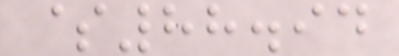$88.94
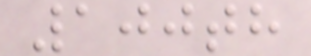100th
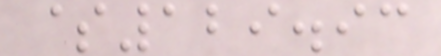$129.93
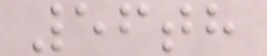56th
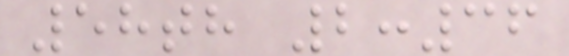58th 2:36
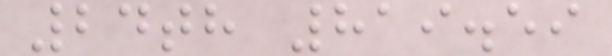24th 819.59
